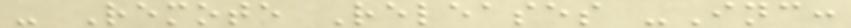- Remote Releases -Inc:
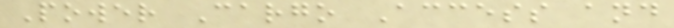Power Cargo Access and
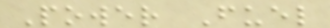Power Fuel
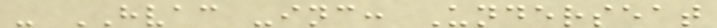- HVAC -inc: Underseat
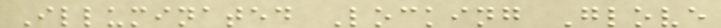Illuminated Locking Glove
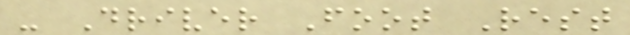- Driver Foot Rest
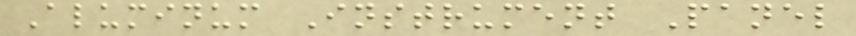Aluminum Instrument Panel
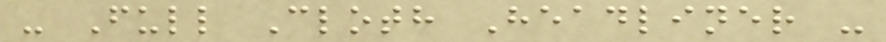- Full Cloth Headliner -
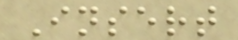Insert
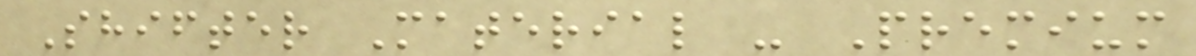Shifter Material - Premium
